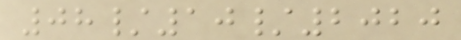08/10/2020
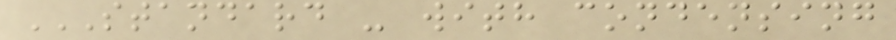STANDARD - WITH CONDENSING
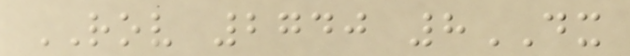ROV 2740 8DX
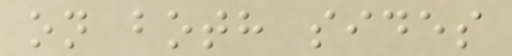on both sides
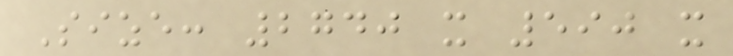Size: 2740 x 590 x
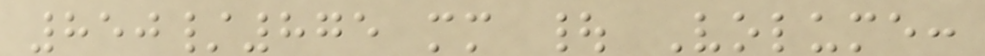850/875 mm | Volume:
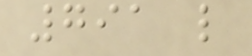791 l
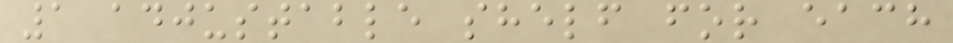1 adjustable shelf for each
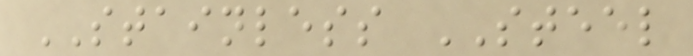STAINLESS STEEL
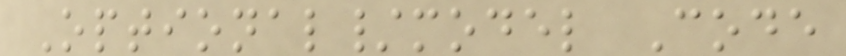Optional/model Code
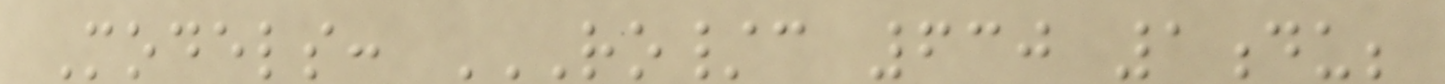Models: RO/C 630 1DU;
